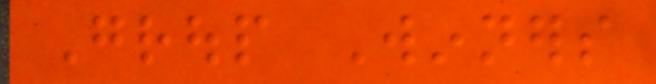Group Winners
